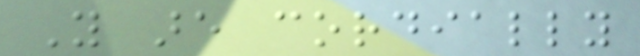You are cordially
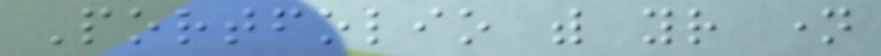Portfolio with your name
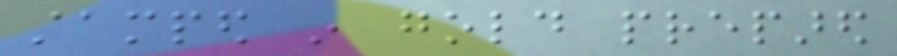stamped in gold prepared
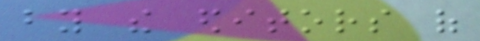by the editors of
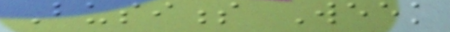Business Week
